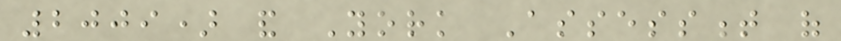2009) and York Assessment of
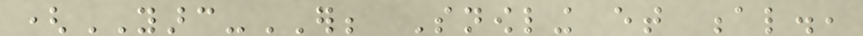(YARC-ER; Snowling et al.,
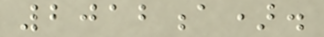2012a).
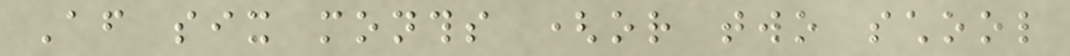After six months (or two school
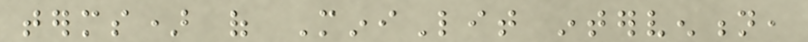terms) of MiniLit intervention,
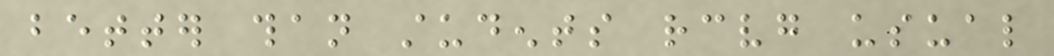better than students receiving usual
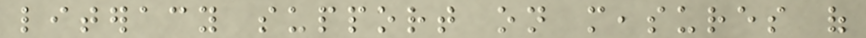literacy support on measures of
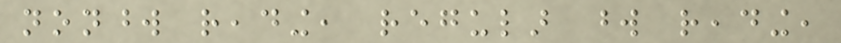nonword reading, regular word reading,
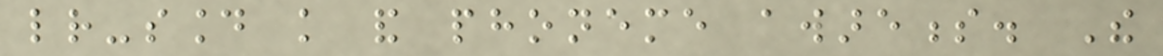letter-sound knowledge and phoneme awareness. The
